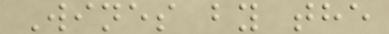Wines by the
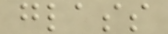glass
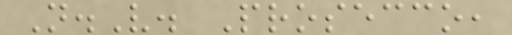N.V. Prosecco,
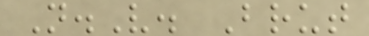N.V. Brut
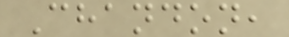Chandon,
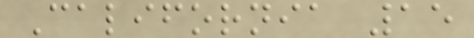California 15
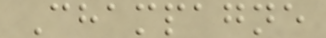Champagne
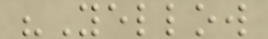"Yellow
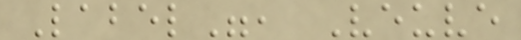Label", Veuve
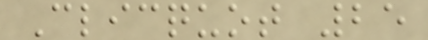Clicquot 25
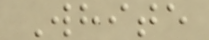White
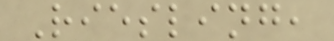Riesling,
